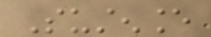Sustenance
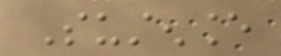Sustenance
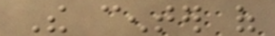The center of
